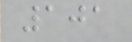101
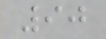90
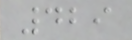429
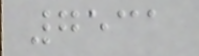7531
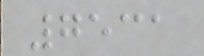7531
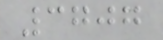3707
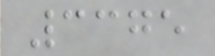3375
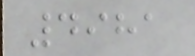4981
